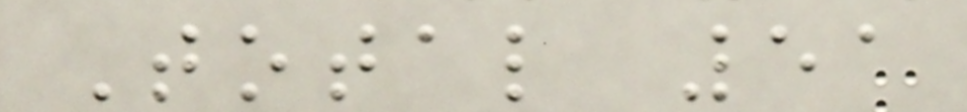Total 51
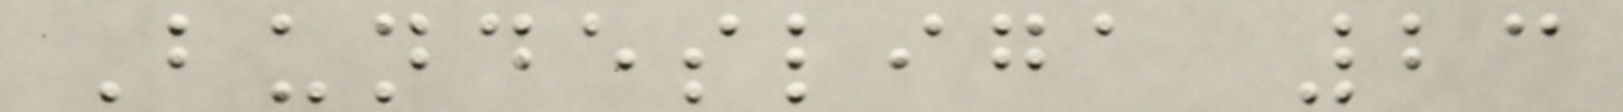Bundesliga 23
